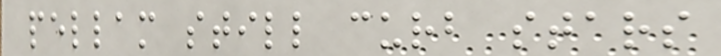pellam still curb stars
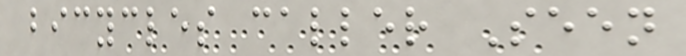bicycles caller Seen
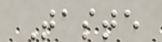Taste
